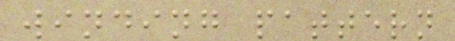winding pattern
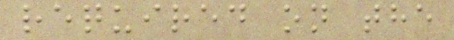required on the
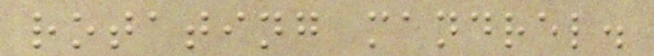rotating mandrel.
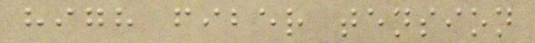high fiber tension
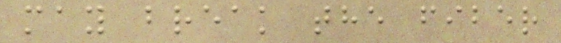may break the fiber
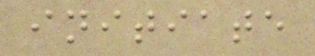initiate
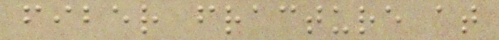fiber fracture at
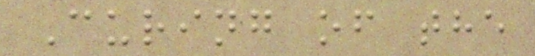Curing of the
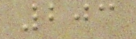203
